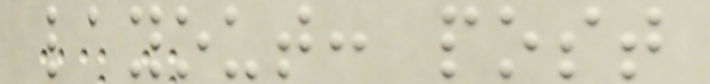layout: post
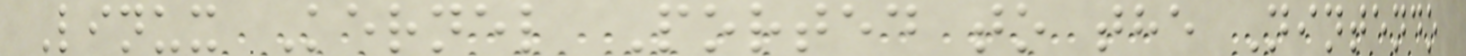Linux Kernel Ported to the Nintendo
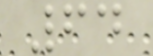64
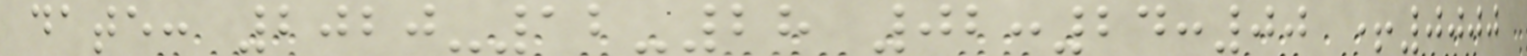date: 2020-12-28 02:24:00 +0000
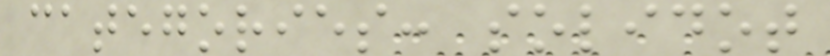categories: solidot
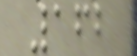162
